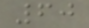60
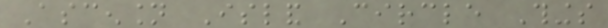Ascension Island Circle Things
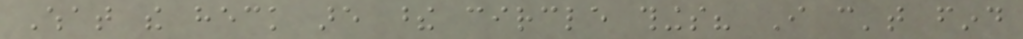What the heck are these circle things? I can't find
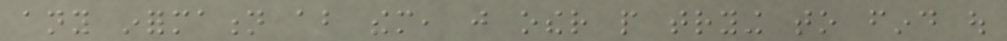any information about them, just other people trying to find out
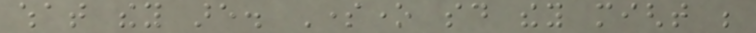what they are. Someone said they might be
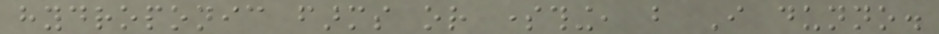hydroponic farms or something, but I dunno.
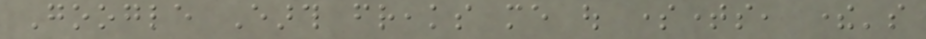Google Earth freaks me out sometimes, there's
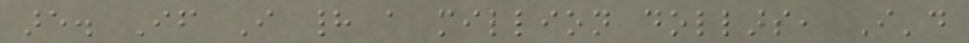are. If I had a million dollars, I'd
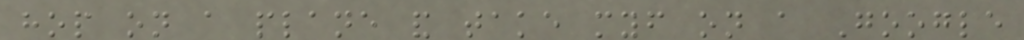hop on a plane and take myself on a Google
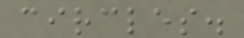circles.
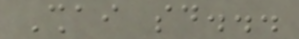Shai said...
